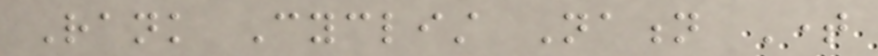Rank Cyclist Nation Time
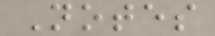Notes
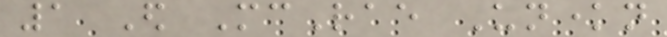1 Ed McRae Unknown
